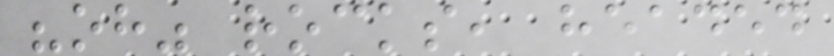"oh" rocks, headed
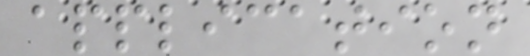application
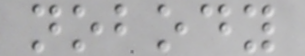nobody
